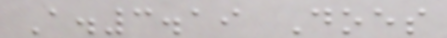A.3.19 Does
